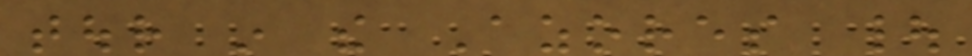tour in the Azores |
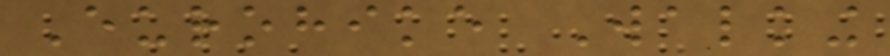Eurohike Walking
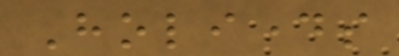Holidays
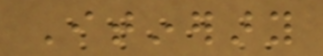Itinerary
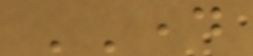DAY
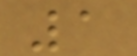1
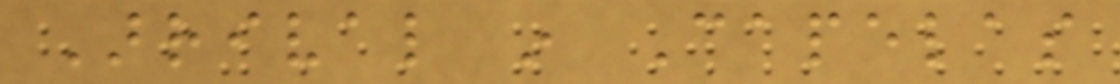Arrival in Capelas
